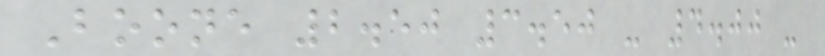Boone 2.50 3.50 - 4.00 -
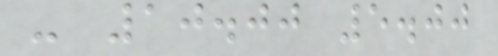- 10.00 5.00
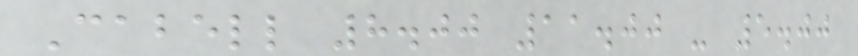Cabell 8.00 11.00 - 5.00
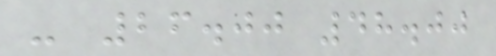- 26.00 48.00
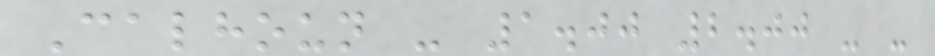Calhoun - 1.00 2.00 - -
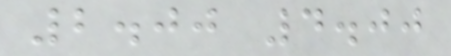2.00 4.00
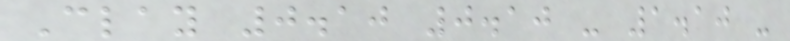Clay 0.10 0.10 - 1.10 -
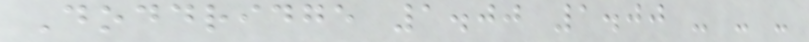Doddridge 1.00 1.00 - - -
